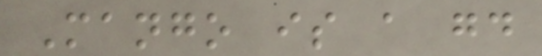Mango is a good
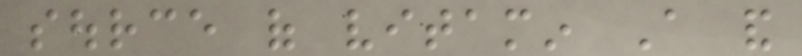source of vitamin A and
